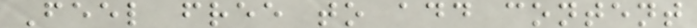Feel free to add content
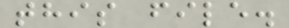this file.
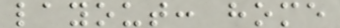layout: home
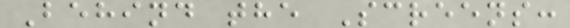Behind the Screens:
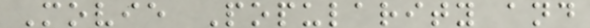Movie Popularity and
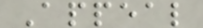Appeal
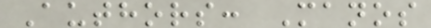Authors: Manos
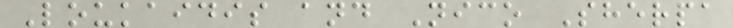Loukaidis and Nico Sherpa
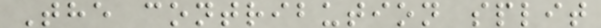The contribution split
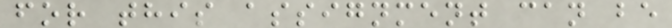for this assignment can be
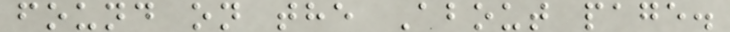found on the About page.
